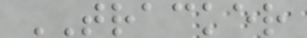TRACKER
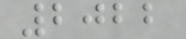2022
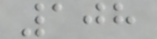108
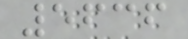5636
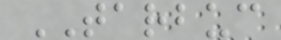TARBUC
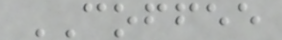COFFEE
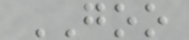GOO
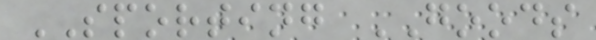SPORTING GOODS
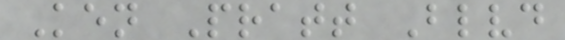Ken Pratt Blvd
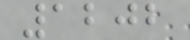1202
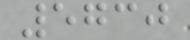5730
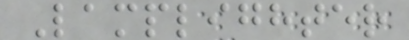Lamplighter
